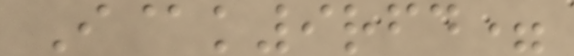I@k9rfd=
